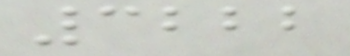3222
